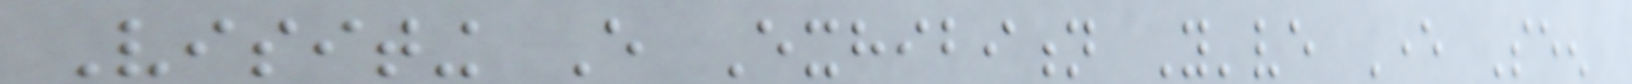Visiting Every Exhibition You've Ever Seen
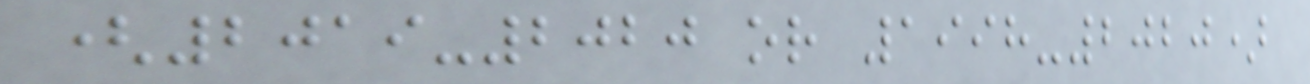(2019-2020 or 1998-2020)
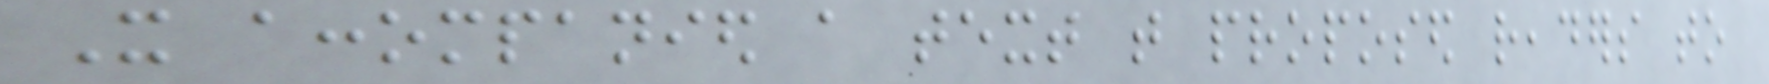It accompanied a text that proposed readers to
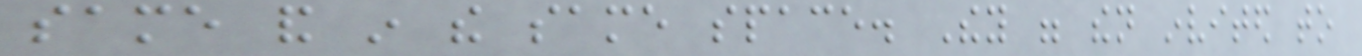same and in the same space. They were then invited to
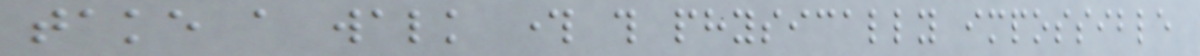take a walk through this physically impossible
